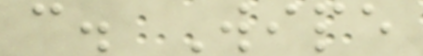c. Wipe
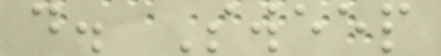d. Sweep
